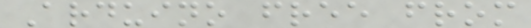Arduino free from
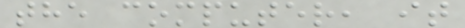the computer, it
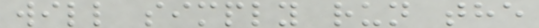will simply run the
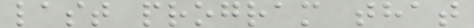last program that
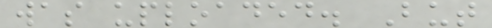was uploaded. But
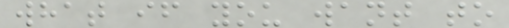what if you want to
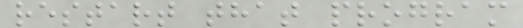restart that program
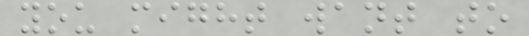you might want to
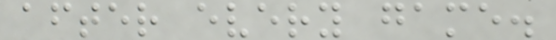after every game.
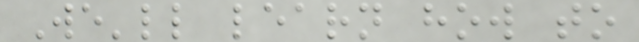We'll learn how to
